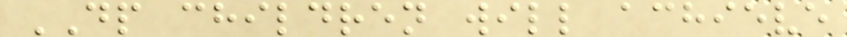DP children will achieve
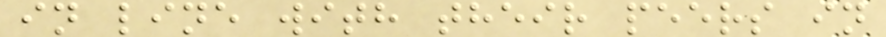in line with their peers in
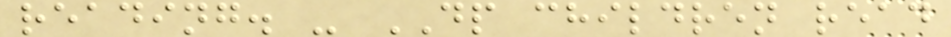reading. - DP children read
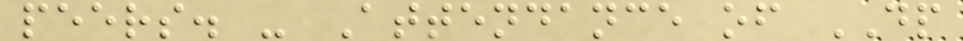peers. - Attendance of DP
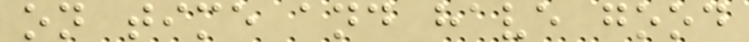on time and have good
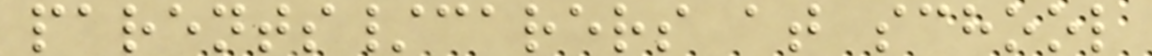parents/carers at school
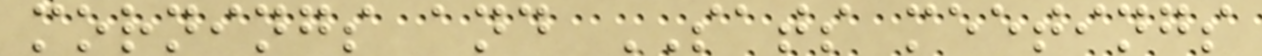mornings and SATS meetings
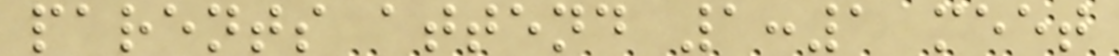parents attend 1:1 meet
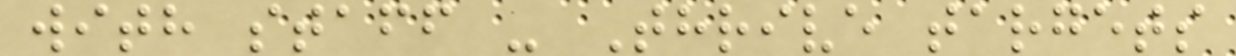with staff - Thrive targets
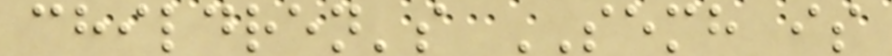children's SEMH is
